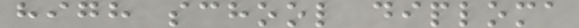high school diploma
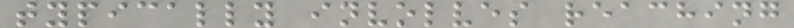typically involves reaching
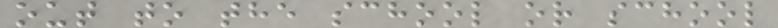out to the school or school
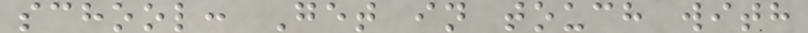school: Get in touch with
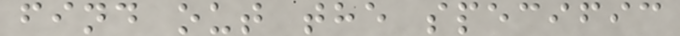find out the specific
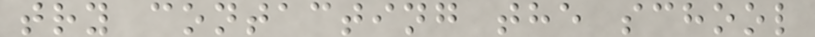try contacting the school
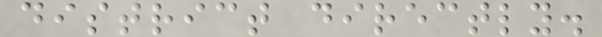district directly.
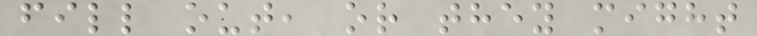fill out, or they might
